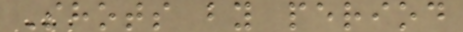Shots by period
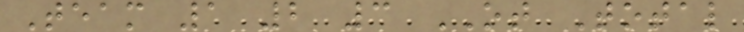Team 1 2 3 OT Total
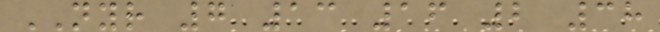NYR 7 13 16 2 38
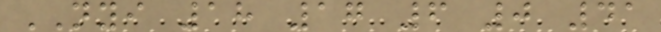NYI 18 17 6 0 41
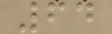64
